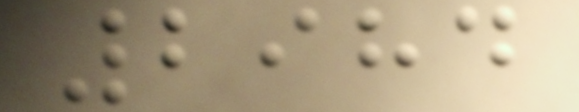2984
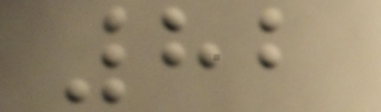82
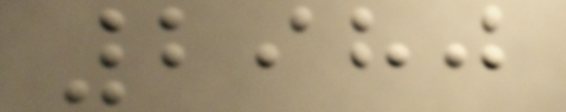2980
